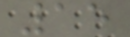15
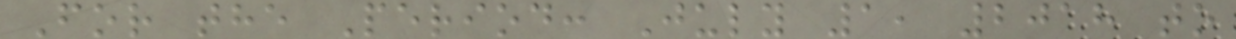For the Period: July 1, 2018 to
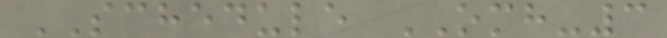SCHEDULE OMH-3
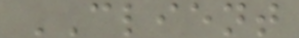CLIENT
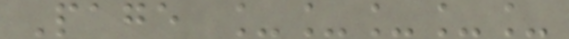Page _____
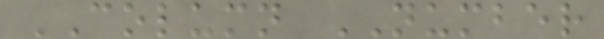COLUMN NUMBER
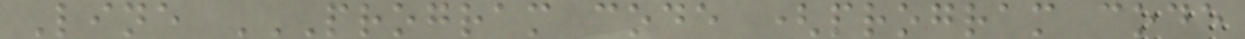Line PROGRAM CODE (PROGRAM CODE
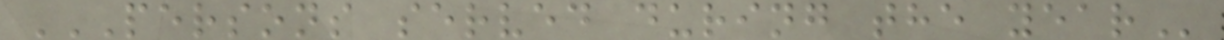PERSONS SERVED DURING THE YEAR
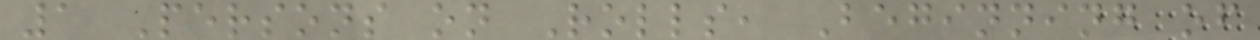1 Persons on Rolls, Beginning of
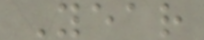Year
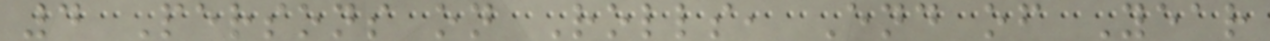4 Persons on Rolls, End of Year
